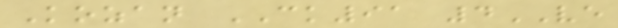Kozan CK91 4VE
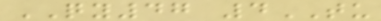QY47 4TU
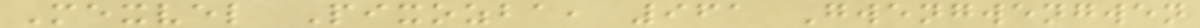Mexvel Pixozba, 961 Gwengwengwen
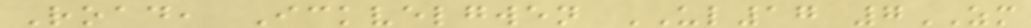Road, Ickvelgwen UL17 7ZM
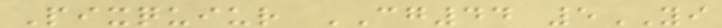Pixquiur CG44 5YI
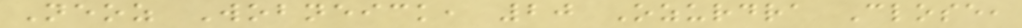Neoz Wobneick, 20 Ozurdra Close,
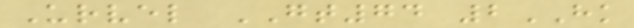Urvel GT74 2HK
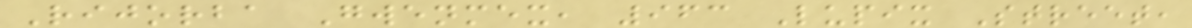Rijorba Gwenmex, 963 Lupix Street,
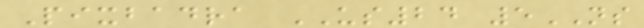Pixbadra US24 5NS
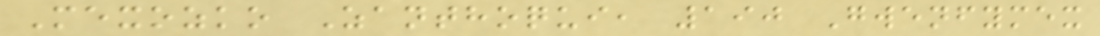Mexozko Zanthoqui, 190 Gwenfymex
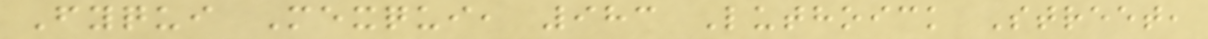Fyqui Mexqui, 983 Luthoick Street,
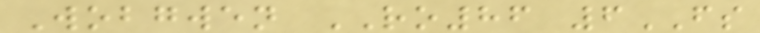Wobgwen RO86 6FS
